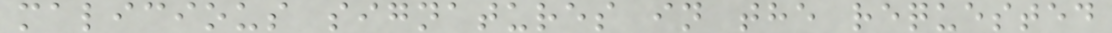malicious signatures in the requested
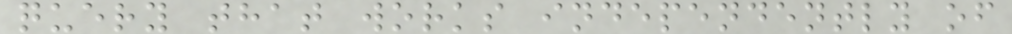query that works independently of
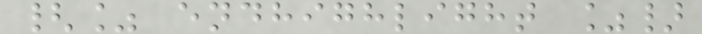{% endhighlight %}
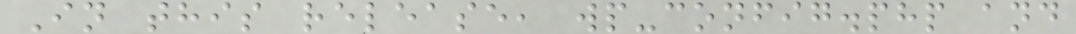In this release, wp-config.php and
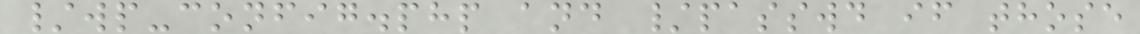/wp-config.php and /passwd if those
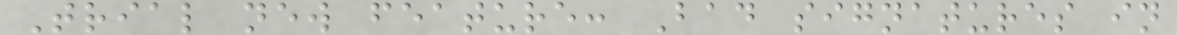Trial new feature: Bad signatures in
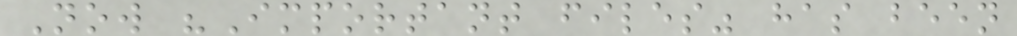Now "Important files" has been
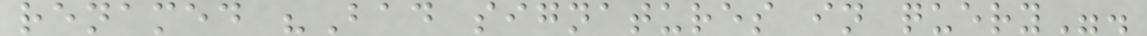renamed "Bad signatures in query".
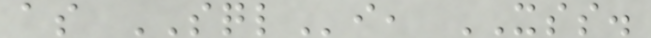as SQLi, XSS.
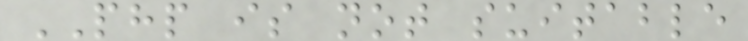PHP is not suitable
